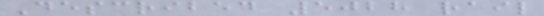Described 5028 rail
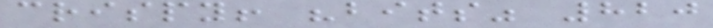crispy! "bits" 820
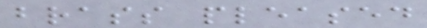brass pleased
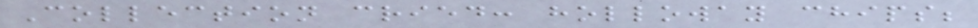Collection cried: holloway chips;
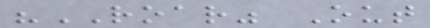"ROAR" Out
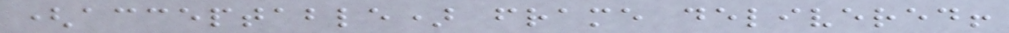(acceptable) frame delivered!
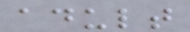adult
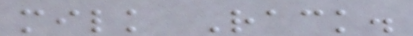milk Rack.
